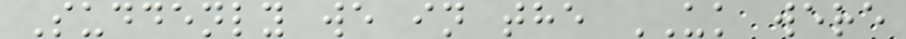Suddenly we in the UK were
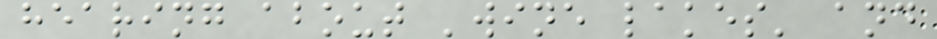hearing about 'wine lakes' and
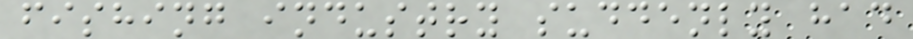fishing industry suddenly had
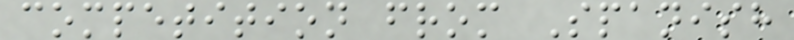competition from Spanish
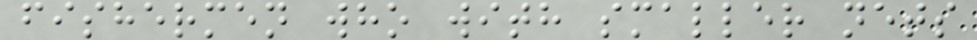fishermen who with smaller nets
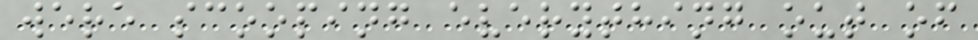were scooping everything out of
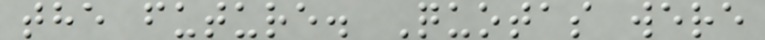the future. Quotas were
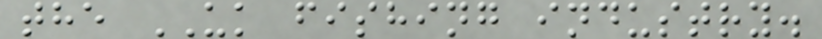the UK fishing industry.
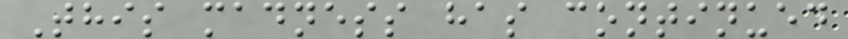This madness has continued
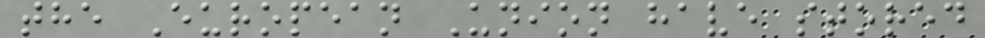the European Union have stored
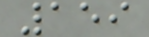159
